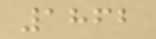1862
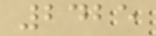2425
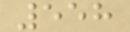558
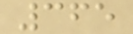365
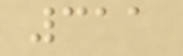311
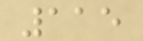115
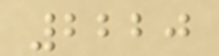2220
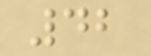42
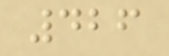426
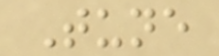Tune
